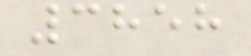3858
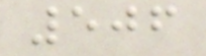506
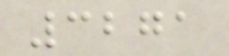3271
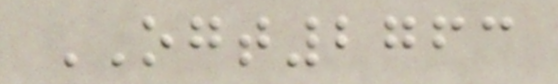OGT2763
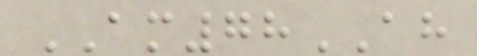AM78AH
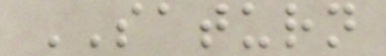SATURN
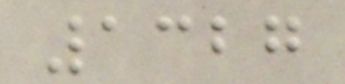1327
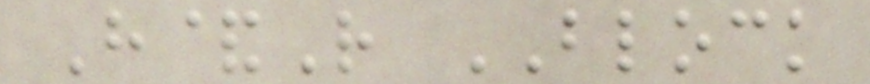H&R BLOCK
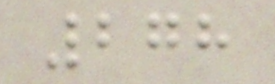278
